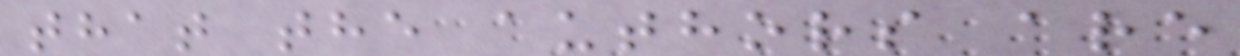that the authors are
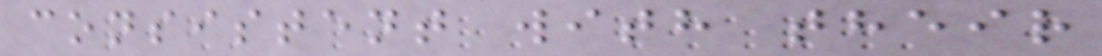consistent with their
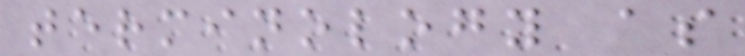terminology as
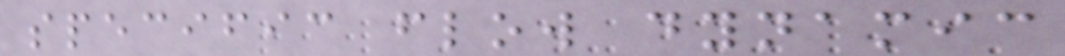specific flow dynamic
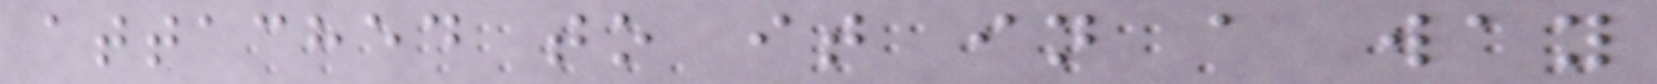attached to it in a way
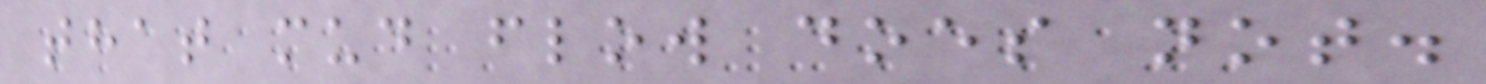that mud flow does not.
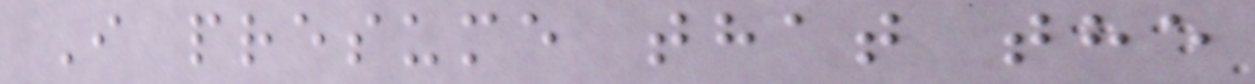I presume that the
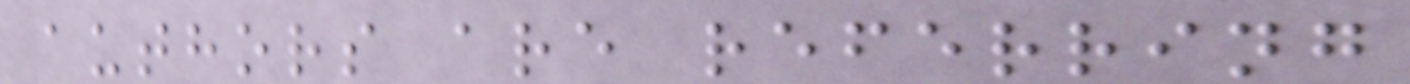authors are referring
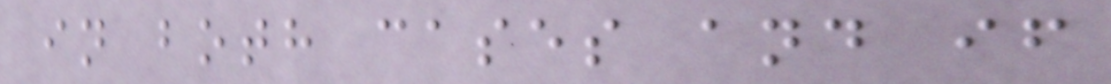in both cases and if
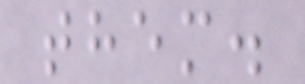them.
